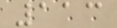113
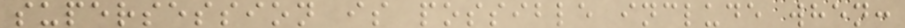supersession is possible include when:
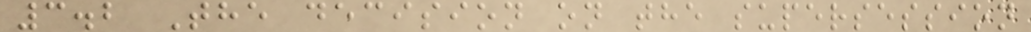3.2 The decision on the supersession
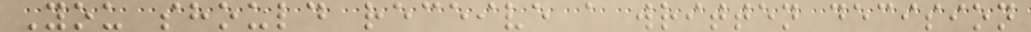You should receive a written decision
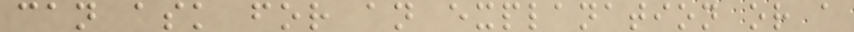can ask for an explanation or a
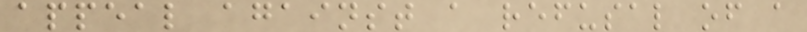appeal against a refusal of a
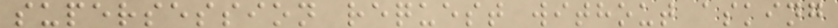supersession request without asking
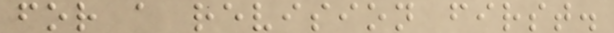for a revision first.
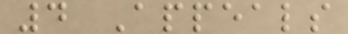4 Appeals
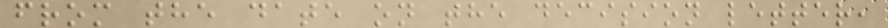from the date on the decision letter,
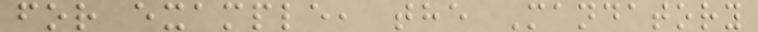for example, the Mandatory
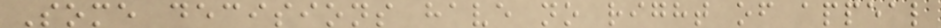Some decisions have no right of appeal
